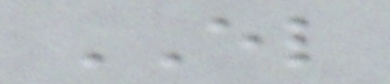EL
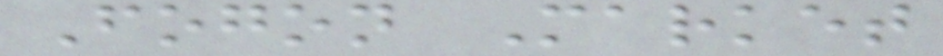Fogon Market
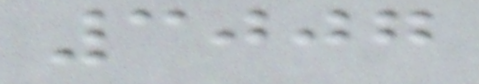3007
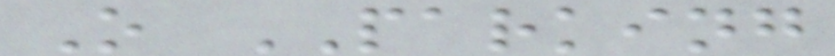O PARKING
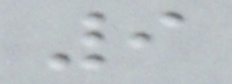9
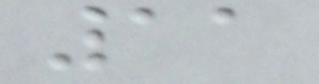11
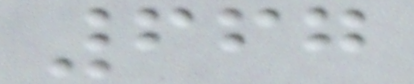667
